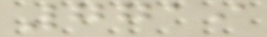7719
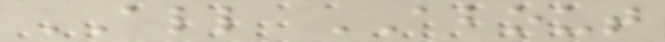ALL ABOUT
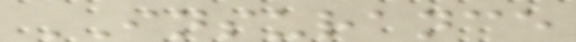INSURANCE
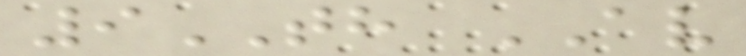9TH AV
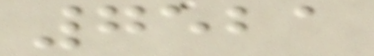7521
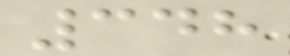348
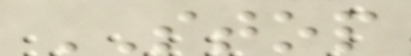STOP
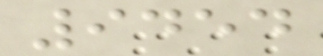9454
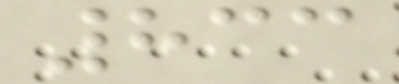833
